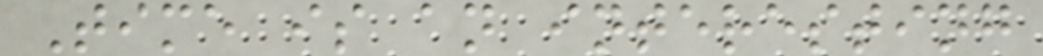Time is an interesting
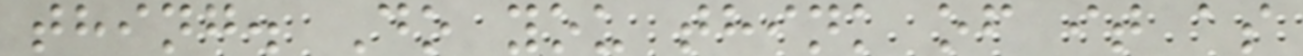thing. Do you think of it as
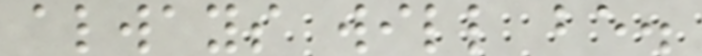always will be.
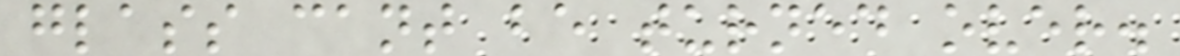glass cant be turned over.
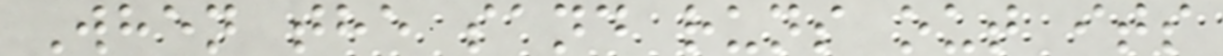When the sand runs out its
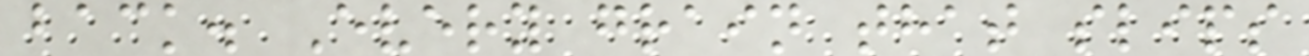back. Every grain that slips
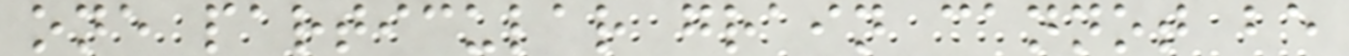one particular grain cannot be
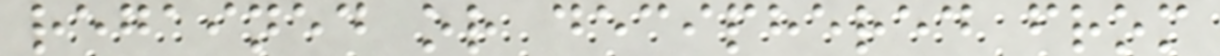regained or deciphered from
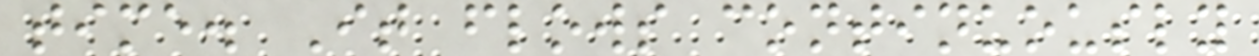time. It flows continuously
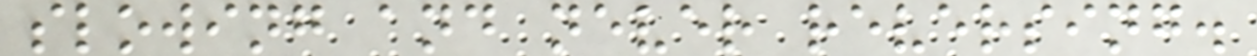slowing and never reversing.
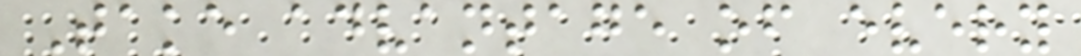Take advantage of every
